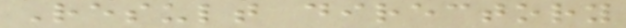Result directory
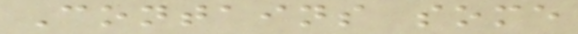Contains some
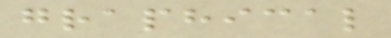graphical
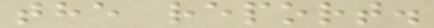the report.
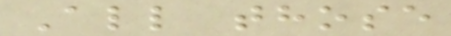All those
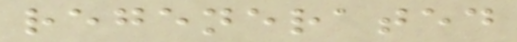regenerated
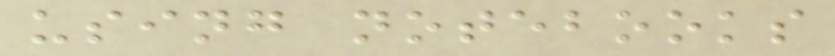using notebooks
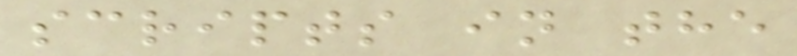scripts in the
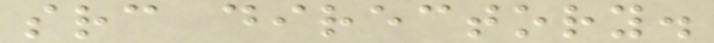src directory.
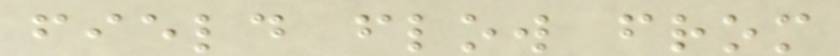field flow from
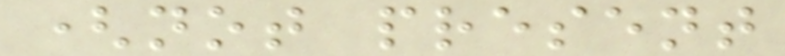(not present
